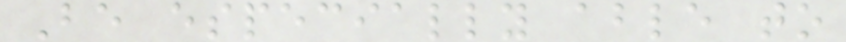Be especially able to
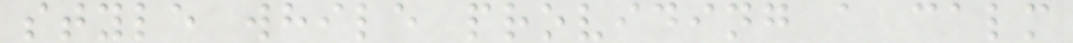style while providing a calm
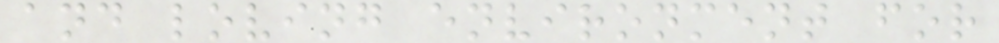and loving environment for
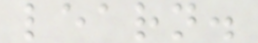learn.
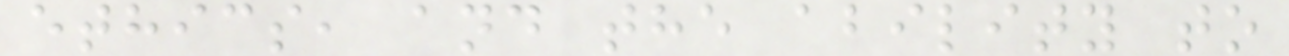ethics, and the ability to
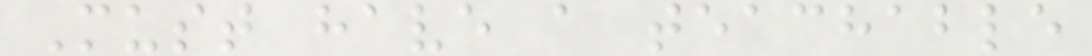Must have a teachable
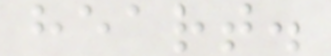heart.
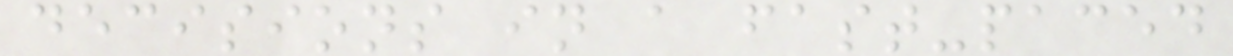decisions in a fast-paced
